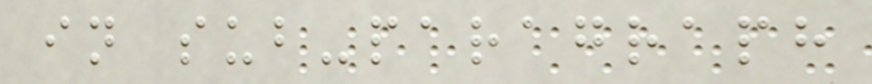in sub-paragraph
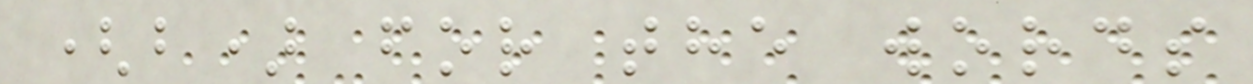(b) for the words
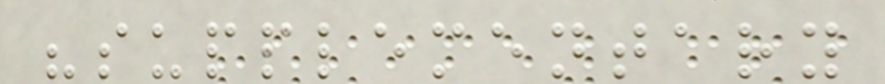"supplementary
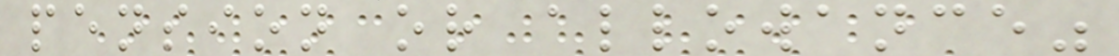pension or allowance"
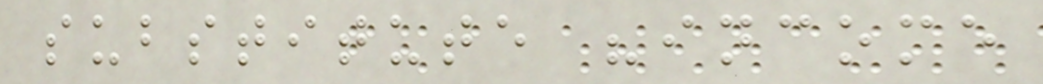substitute "income
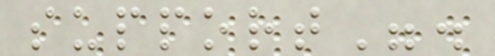support".
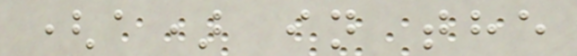(a) in the
